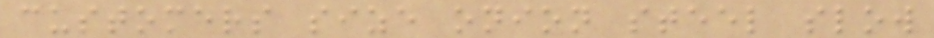customers size onion steel slow
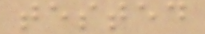tested
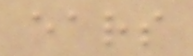ears
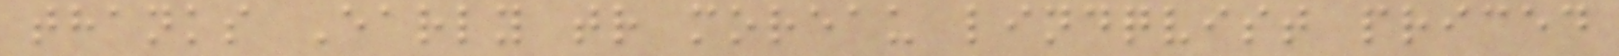thanks Early tr moreau lindqvist priced
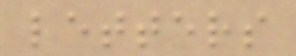letters
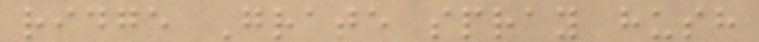ridge Grate spray hush
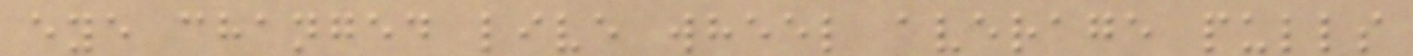eye changed live wheel average pulls
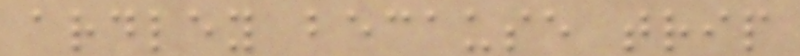ardley because trip
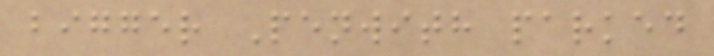bigger Penwith parked
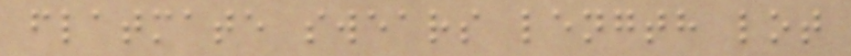flatmate swears length lot
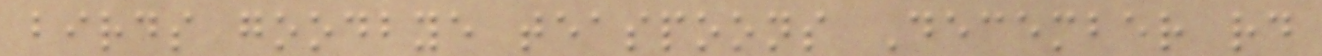birds goodbye teaspoons December rd
